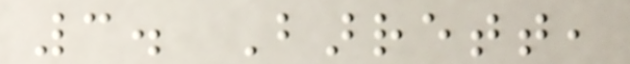3. Barrett,
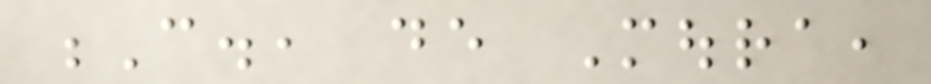C., de Moura,
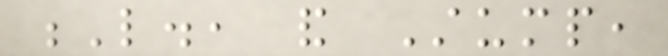L., and Stump,
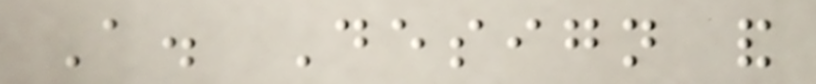A. Design and
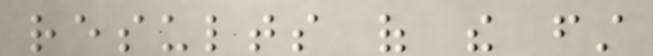results of the first
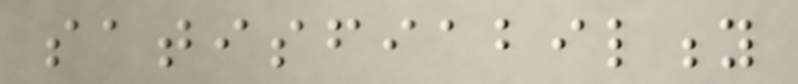satisfiability
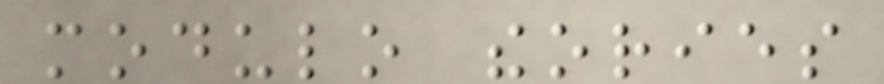modulo theories
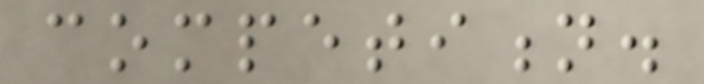competition.
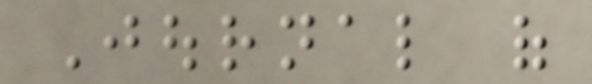Journal of
